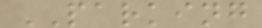PARKING
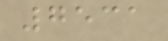7531
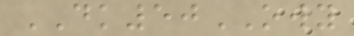DK50OWY
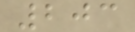203
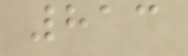813
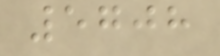5708
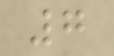7
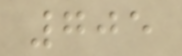705
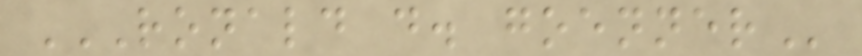RONALD D. GOENNER
